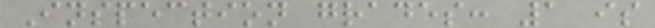Inspection grades: 1 is
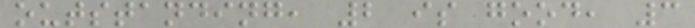outstanding, 2 is good, 3
